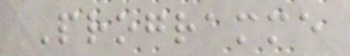Programme
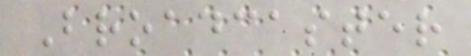Broadcaster
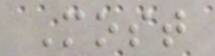Most
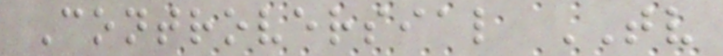Controversial TV
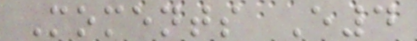Moments E4
